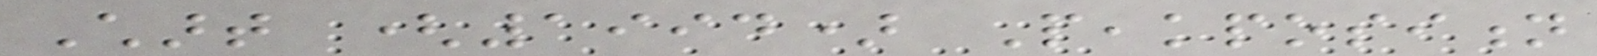Chart (1994) Peakposition
